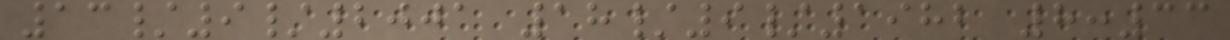13/9/2001 18/9/1982 8:33
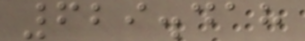629.418
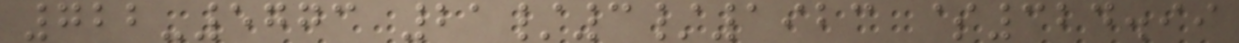722-5773 21/3/1923 $324.99
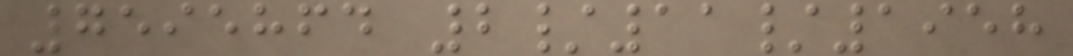7595864 2/11/1958
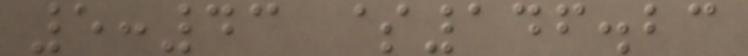5:43 $146.23
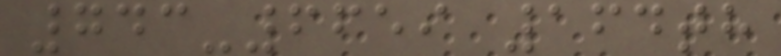743-6659 164th
